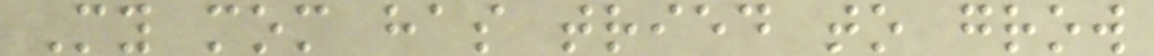My mom has tried to grow
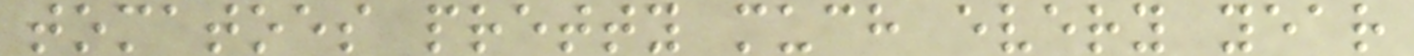tomatoes pretty much every year
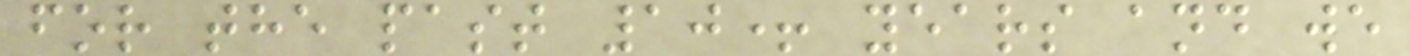for the past 10+ years and we
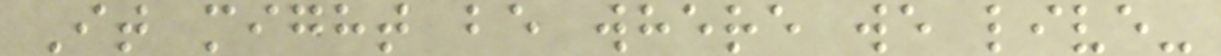It might be where we live-
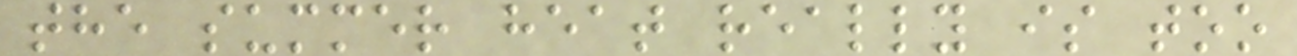the summer heat really is too
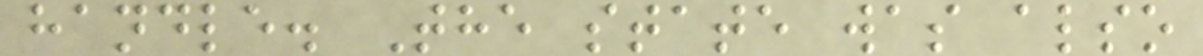handle. The state was also
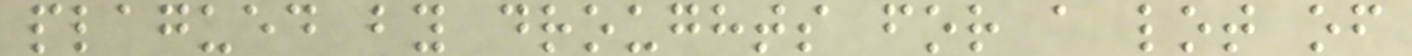plagued by droughts for a lot of
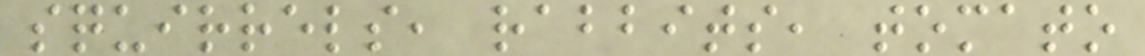squirrels, rabbits, tomato
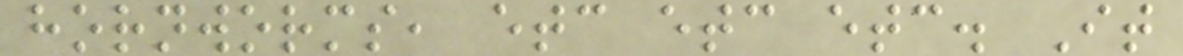hornworms, etc etc etc. It
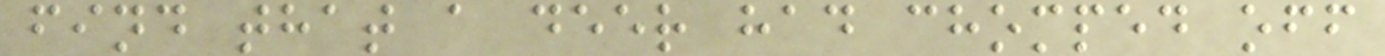find that a deer had chomped off
